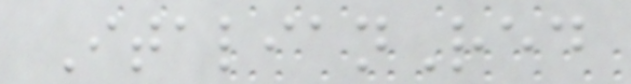ItalianRed
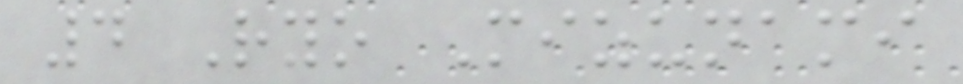4 Ryo Mizunami
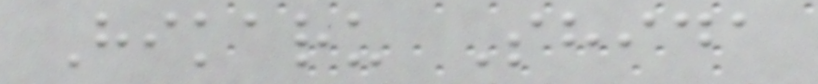Hikaru Shida
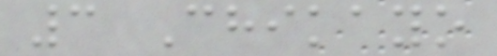3 Chikayo
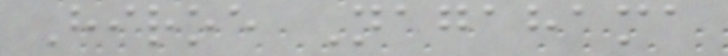Hiroe Nagahama
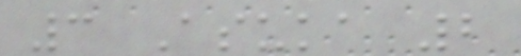3 Asuka 2
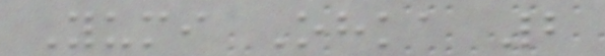Yumi Ohka 2
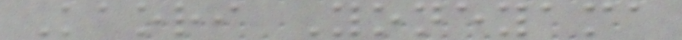Kaori Yoneyama
